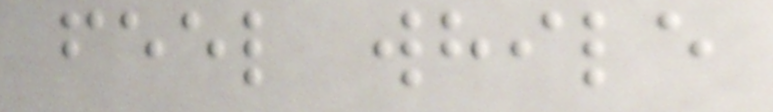feel while
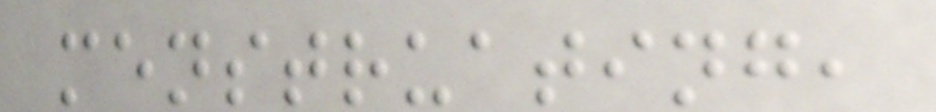menstruating,
